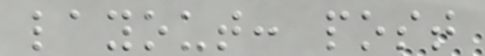layout: post
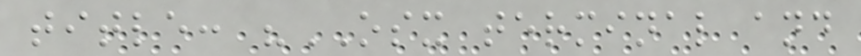title: "OSX terminal and
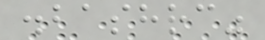.bashrc"
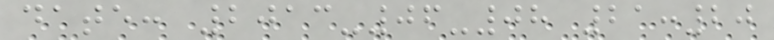date: 2013-06-08 21:20
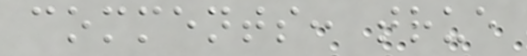comments: true
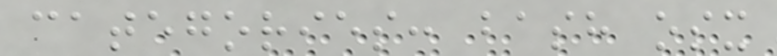categories: bash osx
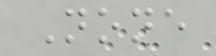None
